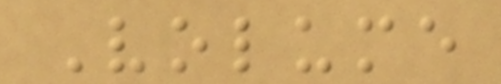Volume
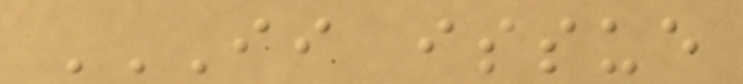II ISSUE
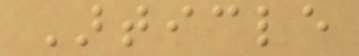Article
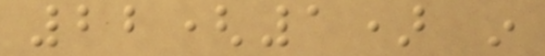22(1) in
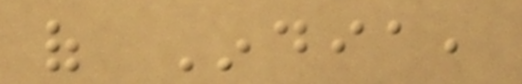of India,
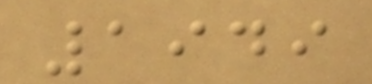1949
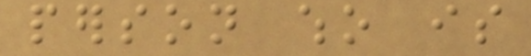person who is
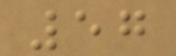57
